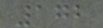172
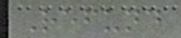Refund
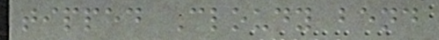tipped Cloudy bend
